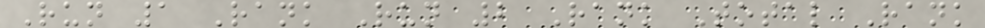Run 1 Rank Run 2 Rank Total Rank
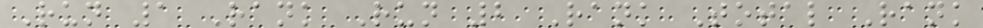Run 1 Rank Run 2 Rank Total Rank
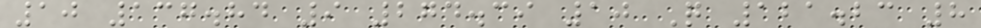10 137.84 9 274.39 10 Q 121.23 8
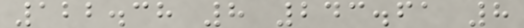122.38 8 243.61 8
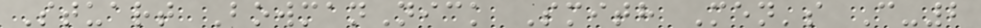Stuart BowmanNick Smith Men's C-2
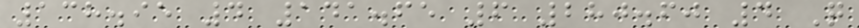138.95 4 141.65 6 280.60 4 Q
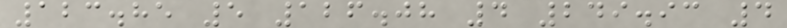123.85 5 126.08 4 249.93 4
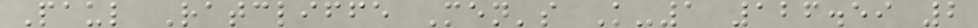Paul Ratcliffe Men's K-1 126.59 2
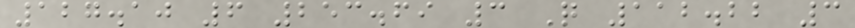127.10 6 253.69 3 Q 112.22 3
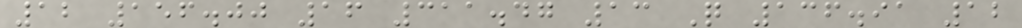12 156.00 16 311.47 13 Q 136.91 12
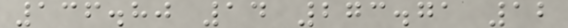136.80 14 273.71 12
